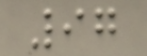97
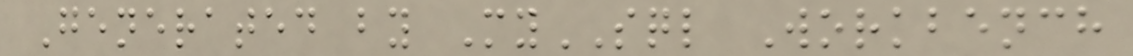Generated by MySQL Workbench
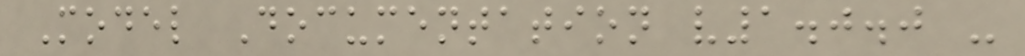Model Documentation v1.0.0 -
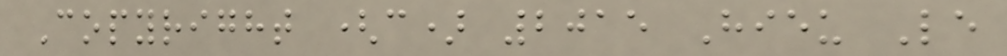Copyright (c) 2015 Hieu Le
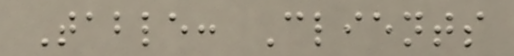Table: Clients
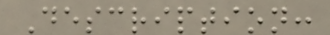Description:
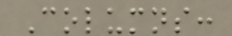Columns:
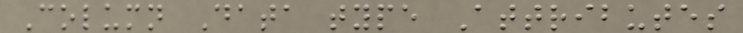Column Data type Attributes
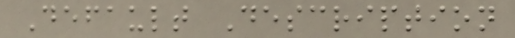Default Description
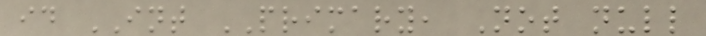id INT PRIMARY, Not null
